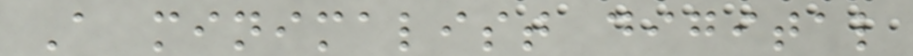A minimalist digital
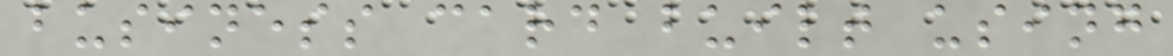business card built using
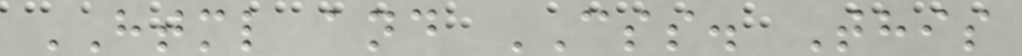HTML and CSS. This
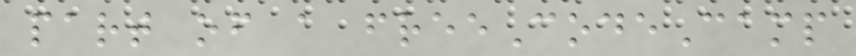part of a freeCodeCamp
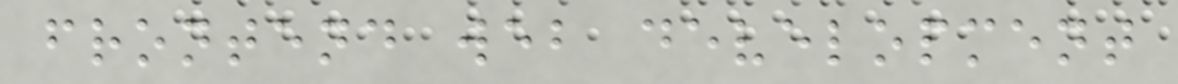frontend web development
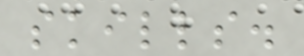skills.
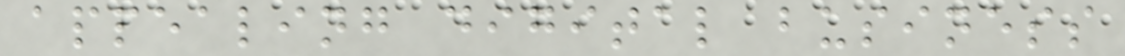appealing digital business
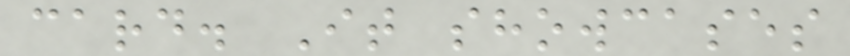card. It showcases
